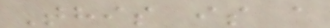This is a
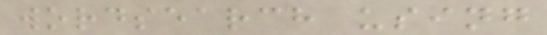wordsearch using
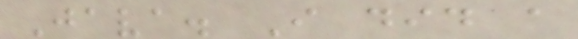Java. I did a
